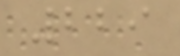229
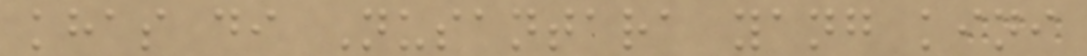khas di Nusantara yang kini
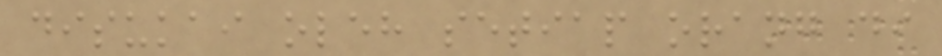disukai oleh setiap orang di
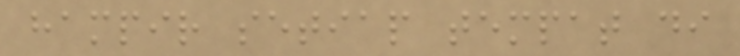hampir setiap tempat di
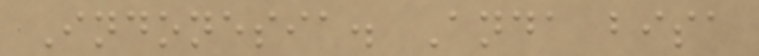Indonesia. Anda bisa
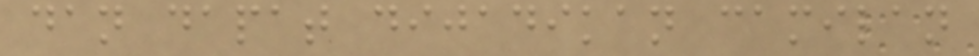dan dapat dijadikan camilan
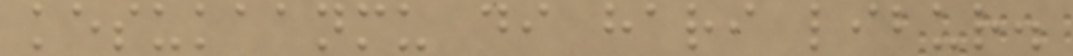kesukaanmu di hari libur.
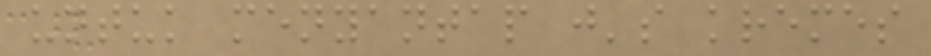untuk menyantap j's kremes
